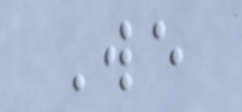We
